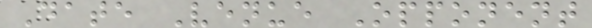Date Venue Opponent
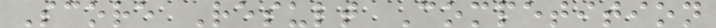Score Result Competition
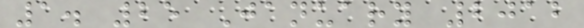1. 25 January 2012
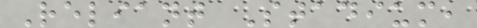Reliant Stadium,
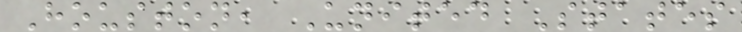Houston, United States
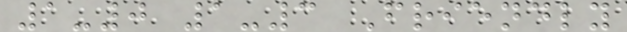1-0 1-3 Friendly
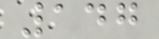147
